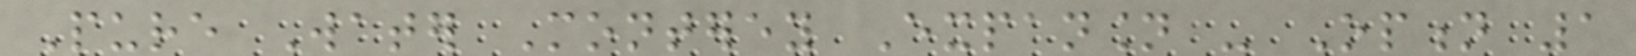Pure Water Monterey Expansion - Option 1
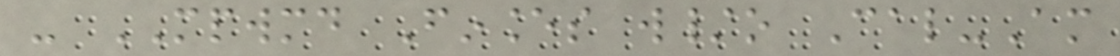- MPWMD Finances w/o Cal-Am
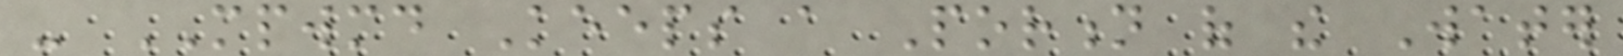- MPWMD Keeps a Portion of the Water
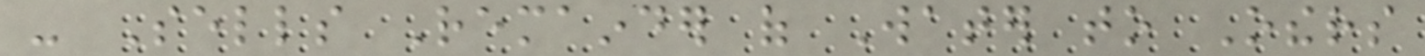- Sells Remainder of Water to Others
